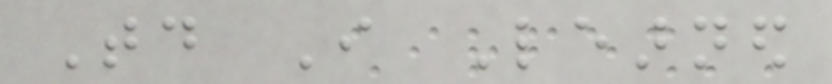Today I Learned
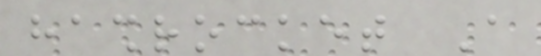hashrocket A
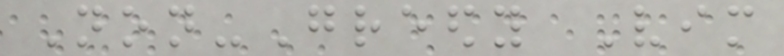Non-Greedy Vim
